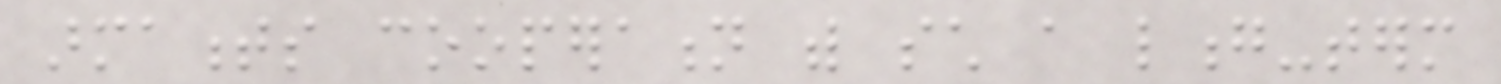armaments cooperation with such a long-term
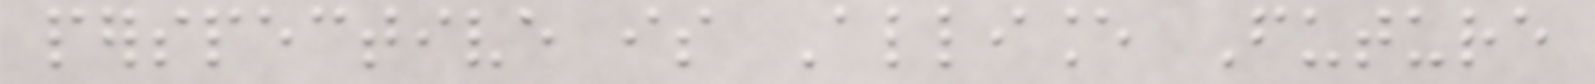perspective is Alliance Future
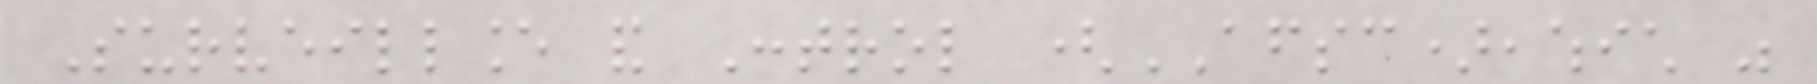Surveillance and Control (AFSC),which was
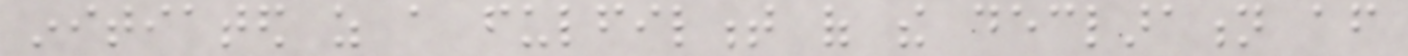initiated as a fulfilment of the declaration after
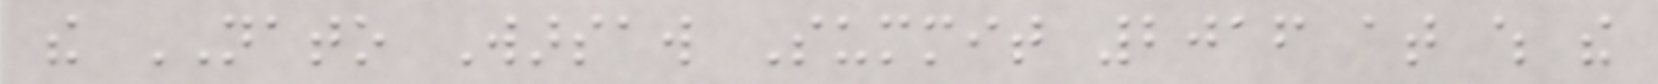the NATO Warsaw Summit 2016 at which the
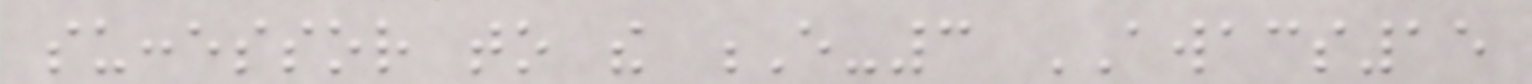successor to the E-3 AWACS15
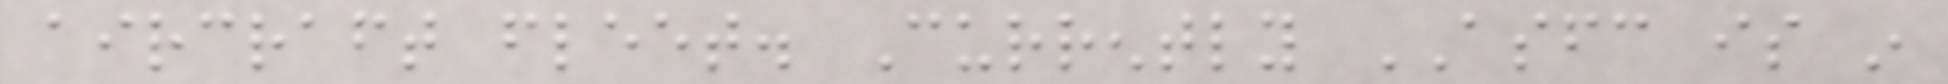aircraft fleet. Currently ASFC is in
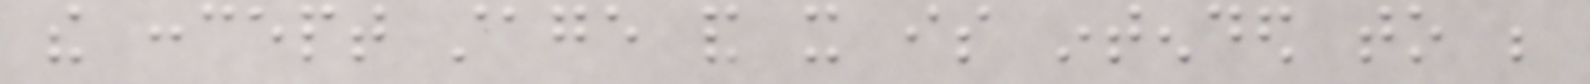the concept stage and it is intended to be
